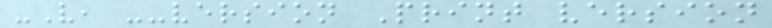-V, --version Print version
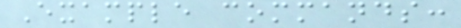Example commands:
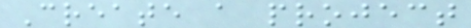Create a project
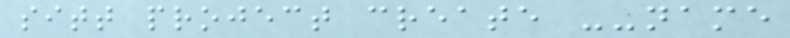sitt project create --name
